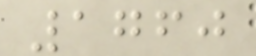1760
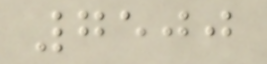7500
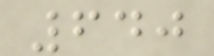640
